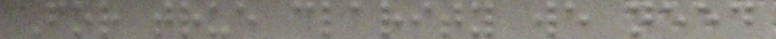For true clarity we need
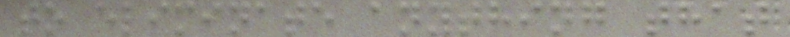to eliminate anything that
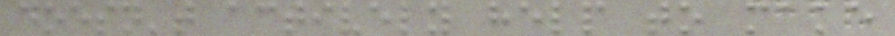doesn't actively help to make
